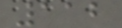112
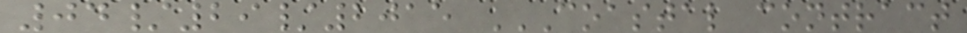04/29/2015 COASTAL CONTRACT
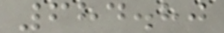684.80
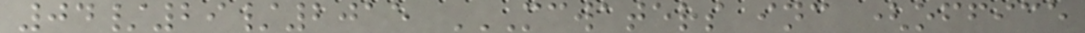04/29/2015 MCWATERS INC (OFFICE
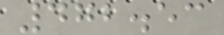472.53
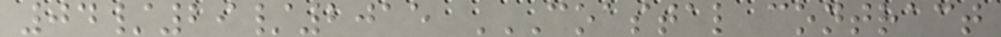04/29/2015 COASTAL CONTRACT
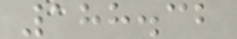188.32
